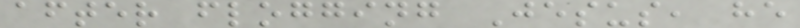after flogging Jesus, he
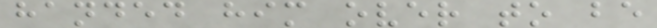handed him over to be
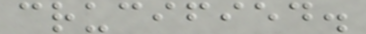crucified.
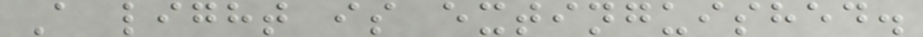A light is extinguished.
